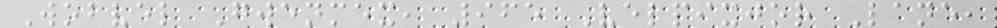Wobvel Gwenmex, 965 Velpixjor Lane,
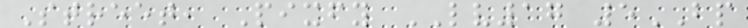Street, Pixfy LV17 5BP
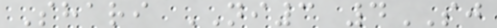Shari NI3 4SJ
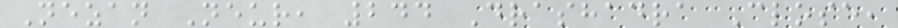Nezan Neur, 244 Drashadra Close,
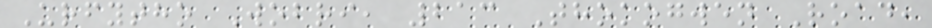Urfytho Wobri, 213 Thokogwen Road,
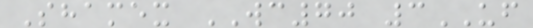Shamex WC70 3UF
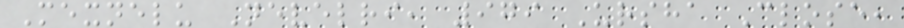Mexnelu Nevelri, 979 Ursha Close,
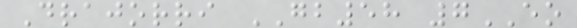Drajorri GB58 7EO
